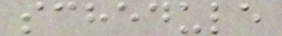schedule
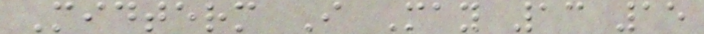Midterm I May 13 15
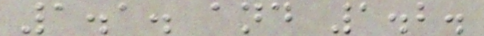1.1. and 1.2.
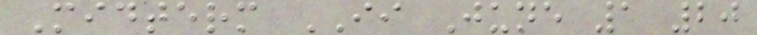Midterm II June 1 20
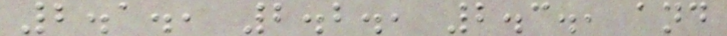2.1., 2.2., 2.3., and
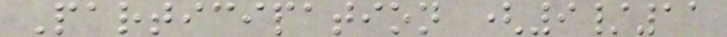Participation (9/11
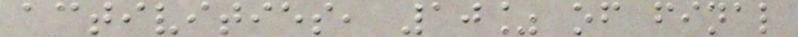activities, 10% of final
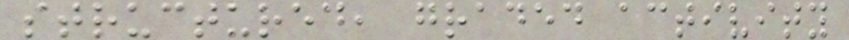structured, graded activity
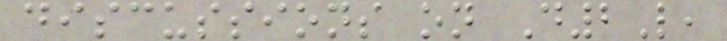discussions on D2L,
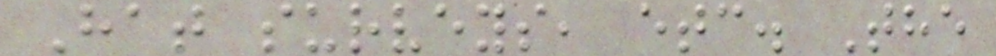Hat surveys, etc. The
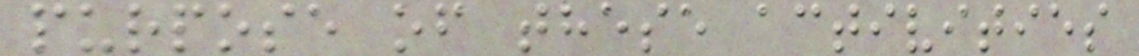purpose of these activities
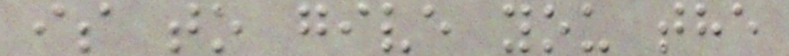is to give you the
